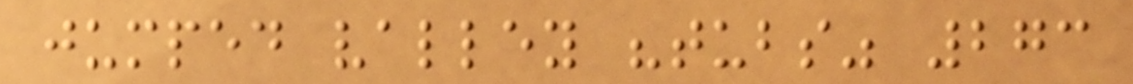jumped valley "tubs" 273
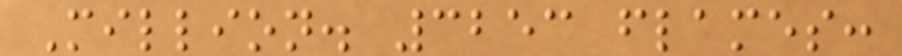Million. 3253 flames:
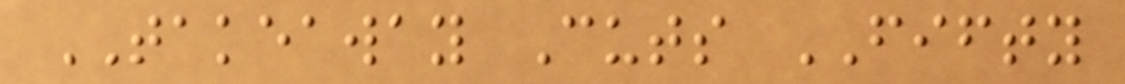TAKEAWAY Cuts FIFTY
